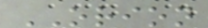ORION
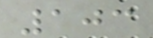103
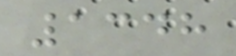1348
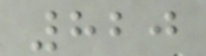820
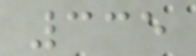335
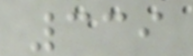339
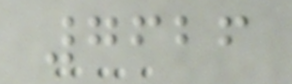7626
